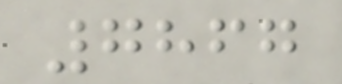7867
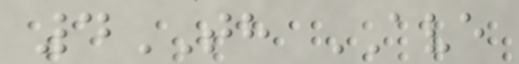4TH AVE
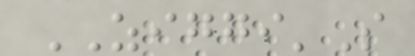ZIGGI'S
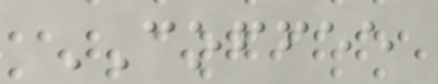COFFEE
